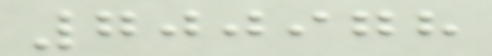700978
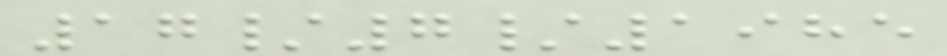17/7/1985
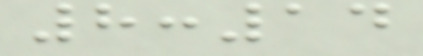8:14
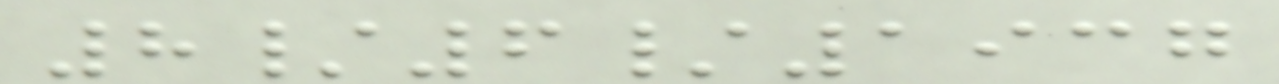8/6/1937
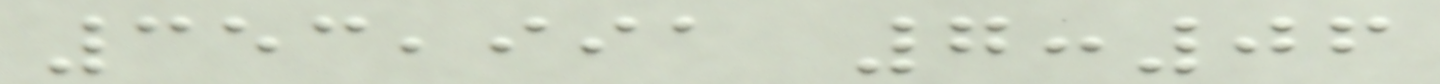353,991 7:06
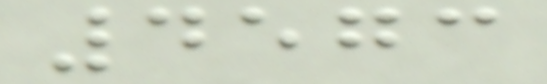4573
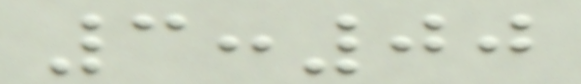3:00
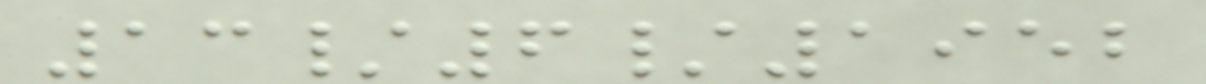13/6/1952
